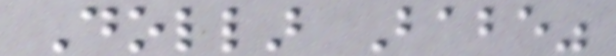Dollar Babe"
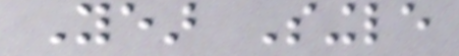Year Single
